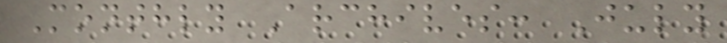Monthly Archives: July
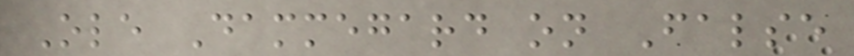Ole Dammegard on False
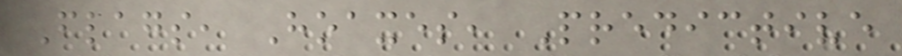Flags, Hoaxes, Predictive
